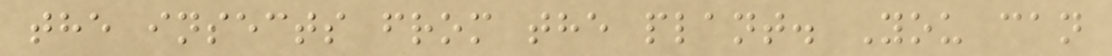the insects from the plant. You can
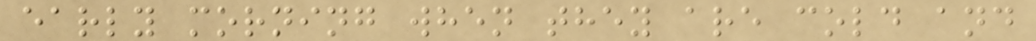early morning when they are cold and
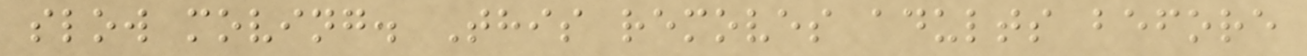slow moving. This removes adults before
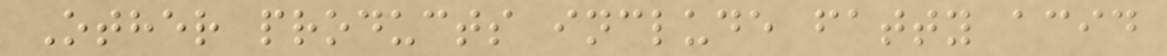Other products include fatty acid
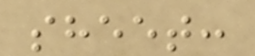sheet:
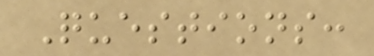Questions:
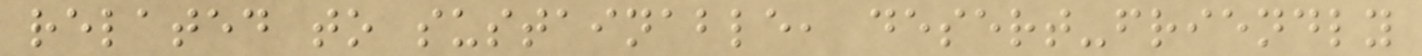related to sustainable, desert-friendly
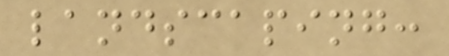landscaping:
